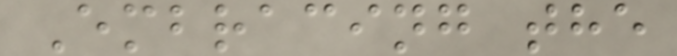Embracing the
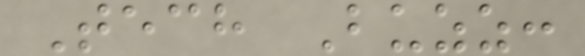Tech Buzz:
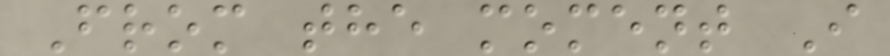From the moment I
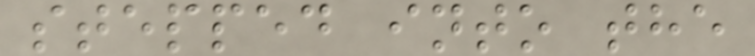stepped into the
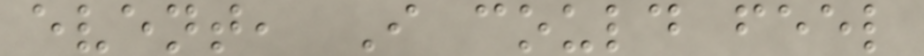event, I could feel
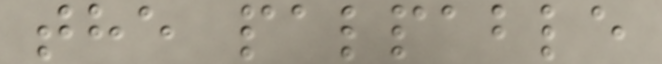the palpable
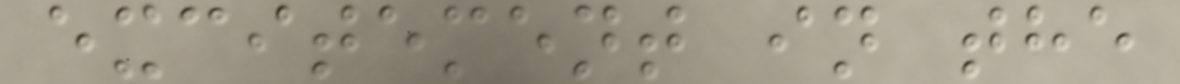excitement in the
